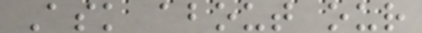Ask about our
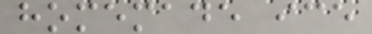homemade ice
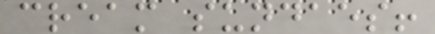cream sundaes!
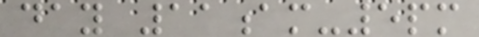day 11am-5pm
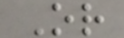Or
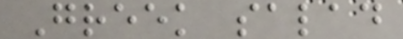Greek salad
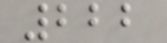222
